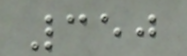350
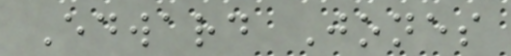Edward Jones
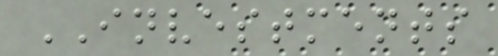INVESTMENTS
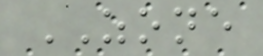ZONE
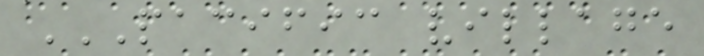PACIFIC VILLAGE
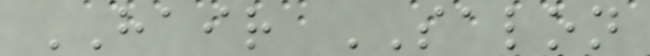HAIR SALON
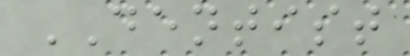DENTIST
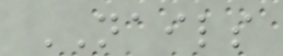NAILS
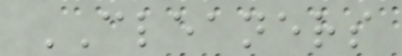CLEANERS
